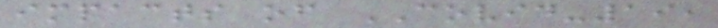impacts of COVID-19,
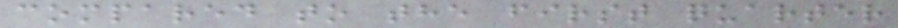compared to the first quarter
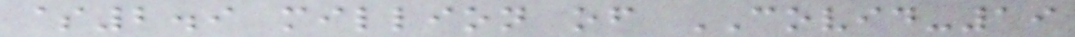$2.9 million of COVID-19
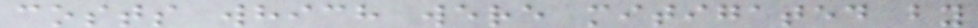costs which were mitigated by
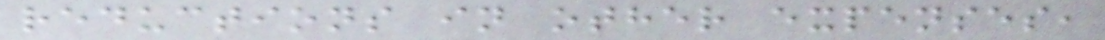reductions in other expenses,
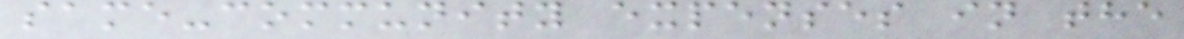same-community expenses in the
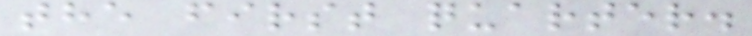the first quarter.
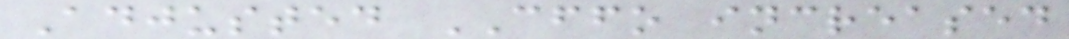Adjusted CFFO increased
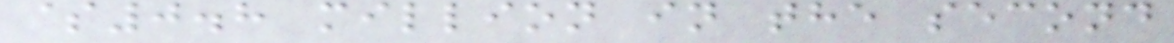$0.8 million in the second
